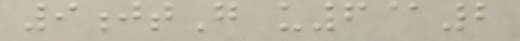9jtG u6@2
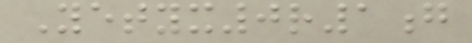Yetyx0r1g
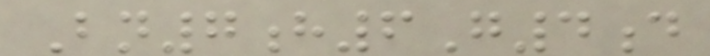Bn7h6G4d
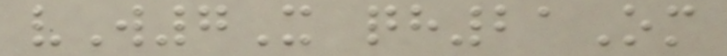vW7X qh21Om
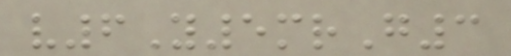v6Y5mrG3
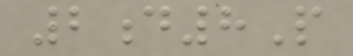2d8P
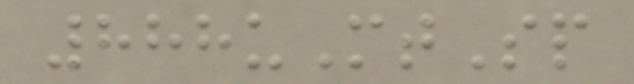888uMtSp
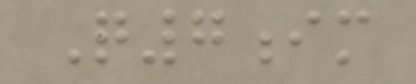Q7im
